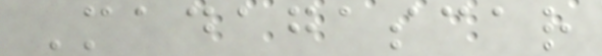Madagascar
